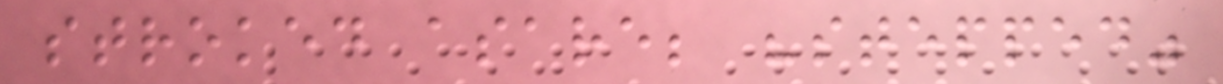stroked asare; "stepped"
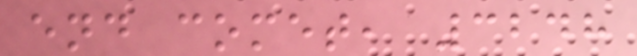end comet, 3248
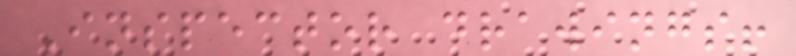Inspector drawings!
